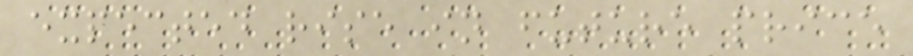expected rise in future price
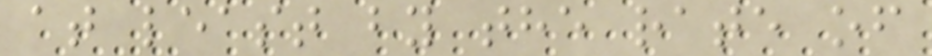at least by the rate of
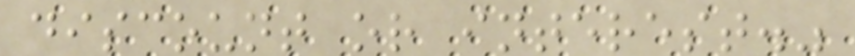discount or interest."
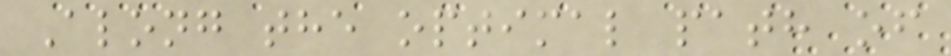Along the optimal path of
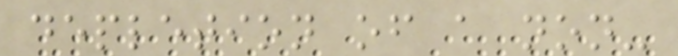depletion of a non-
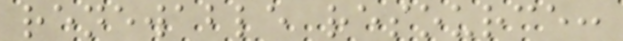renewable resource:
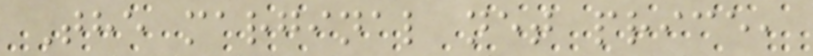The marginal net price,
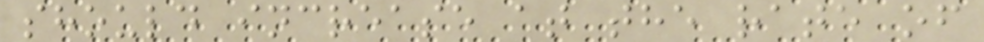should increase at the rate of
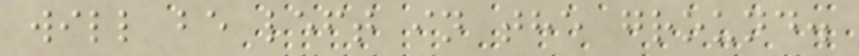will be left in the ground.
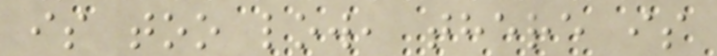is too low, there is
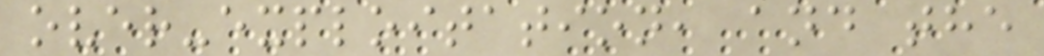over-exploitation, and the
